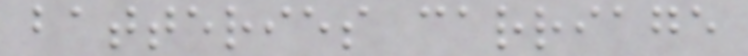batteries carriage
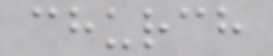church
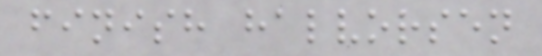finish halvorsen
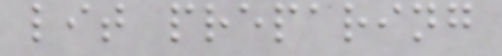lit preparing
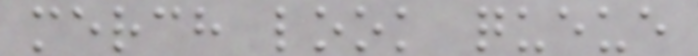merch look queue
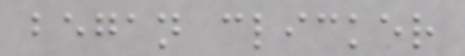began clicker
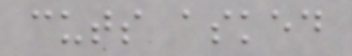cuts asked
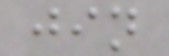jin
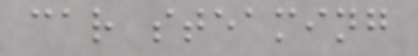car steaming
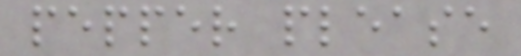pepper please
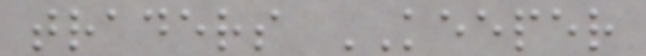traders KEEPER
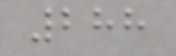288
